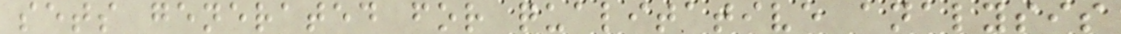sets generated for qualitative analysis
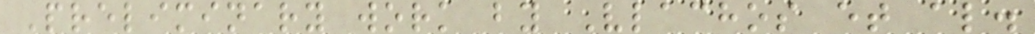Preliminary work by Vlachos et al.
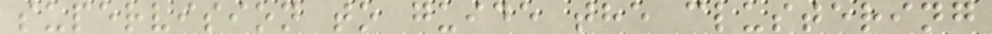supervision to guide the clustering
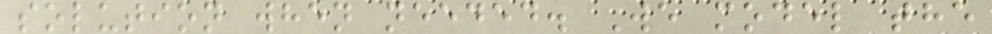solution when needed. We model the
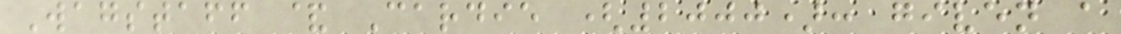Wagstaff & Cardie (2000): given a
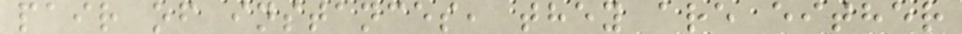pair of instances, they are either
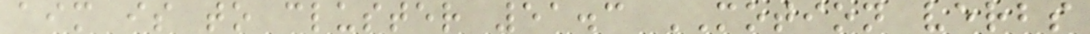aim is to cluster 51.3 MOTION verbs
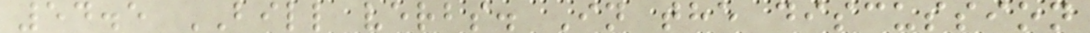54.5 BILL verbs. In the discussion
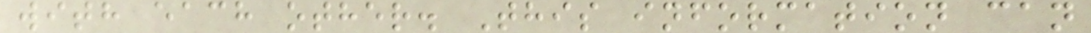with each other. This information can
